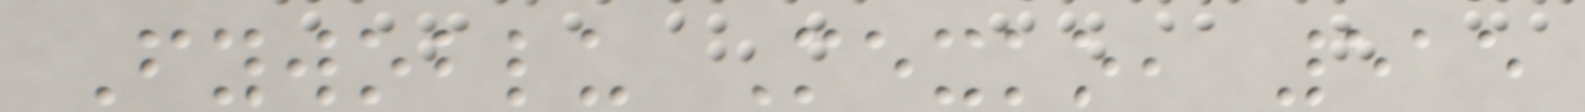Fywoblu Mexko, 515
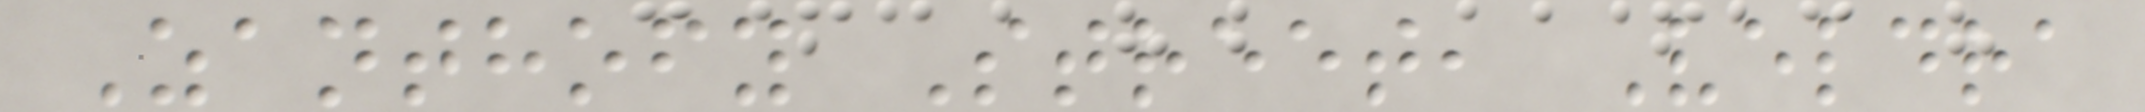Zanthofy Street, Veldra
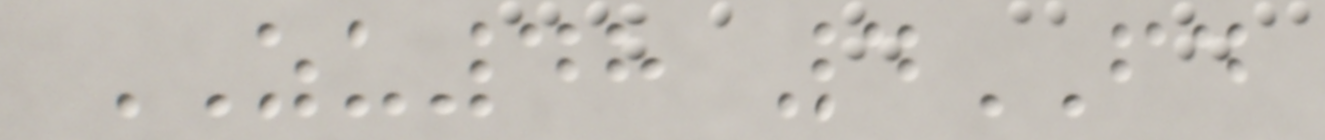ZU48 4FD
